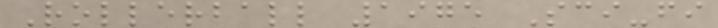Rollerball 1975 Sci-fi
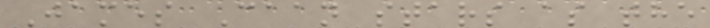James Caan stars as the
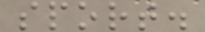sport.
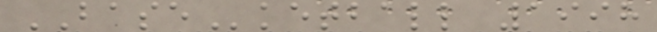BASEketball 1998
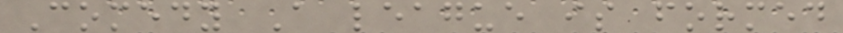Comedy A league is formed
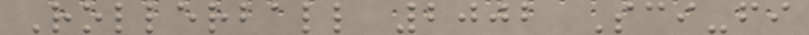Rollerball 2002 Sci-fi
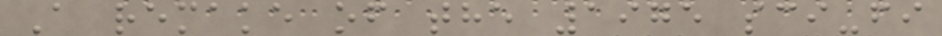A remake of the 1975 sci-fi
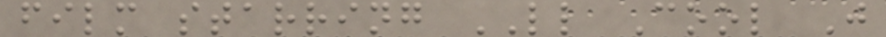film starring LL Cool J
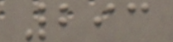293
